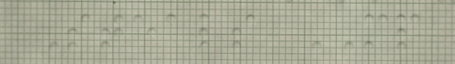Steals MP
